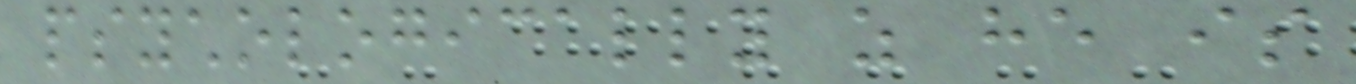psychologically as he is
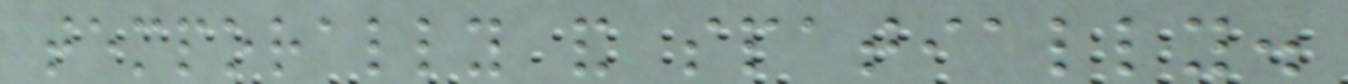temporally and spatially.
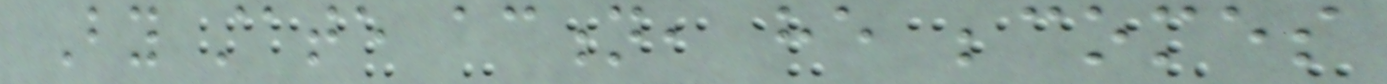By state action, he becomes
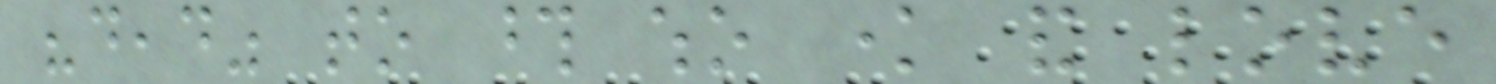"dead" to those who know and love
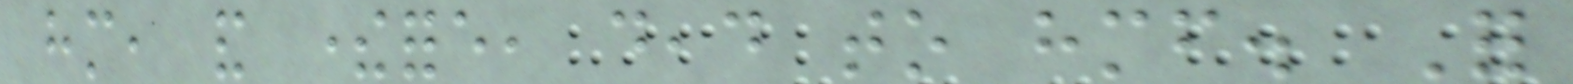him, and therefore, dead to himself. For
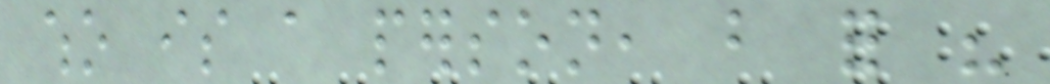who is a person, but for his
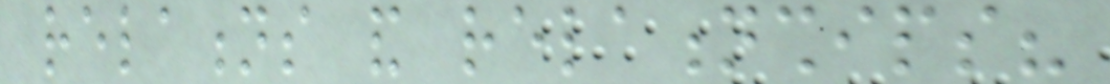relations and relationships?
